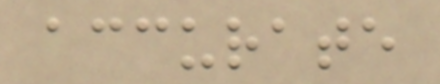accurate
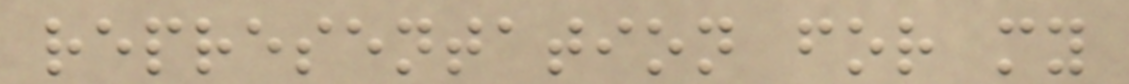representation for my
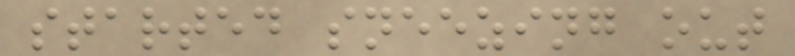started sneezing out
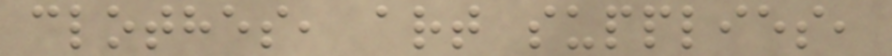clothes, art supplies,
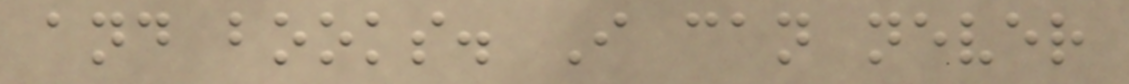and books. I can never
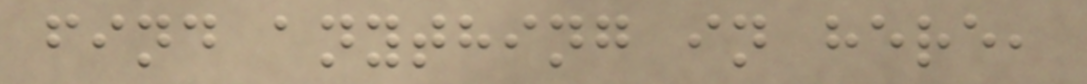find anything in here,
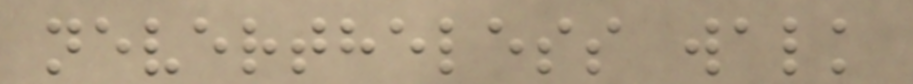nevertheless walk
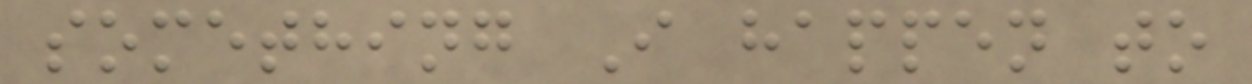something I happen to
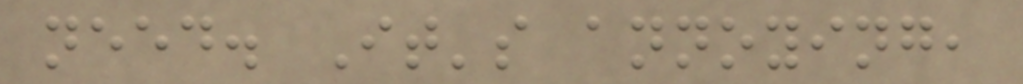need. It's annoying,
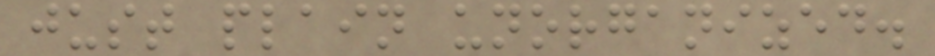just plain unorganized.
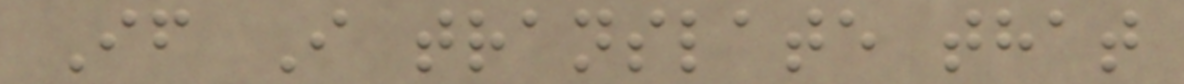If I translate that
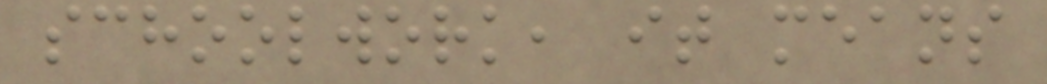schoolwork, it means
